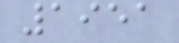1951
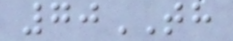70TH
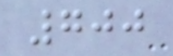700
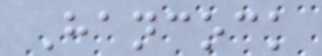Hancock
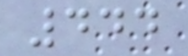444
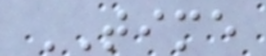TIME
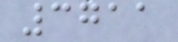3711
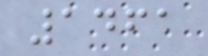1461
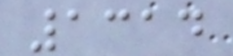1314
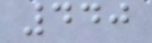440
